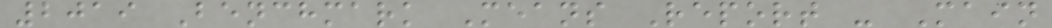2019 Benchmark Means Report - Main
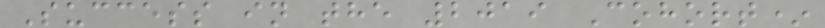Success in the 2019 Cohort*
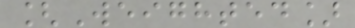[Weighted]
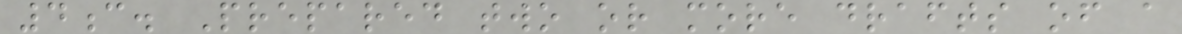4c. Prepared two or more drafts of a
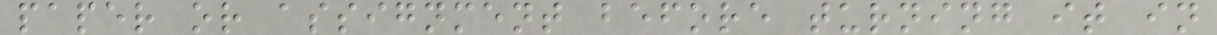paper or assignment before turning it in
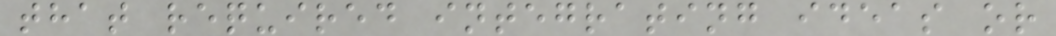that required integrating ideas or
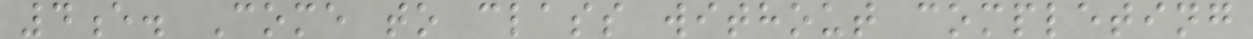4e. Come to class without completing
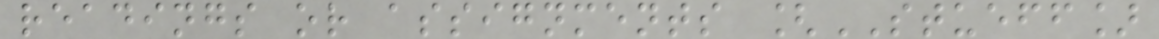readings or assignments [STUEFF]
